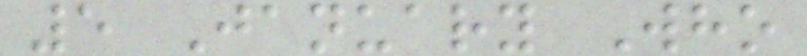5 January Who
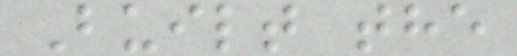Built the
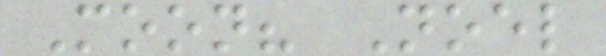Moon? Noel
